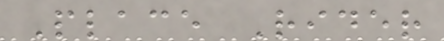Place Rider
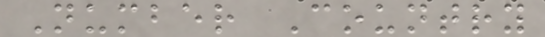Number Country
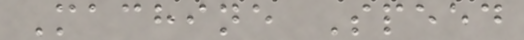Machine Speed
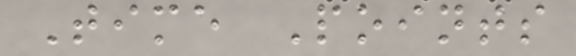Time Points
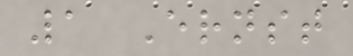1 Ernst
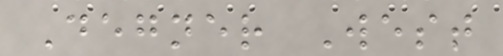Degner West
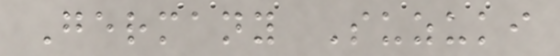Germany Suzuki
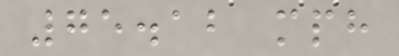75.12 mph
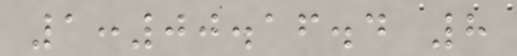1:00.16.4 8
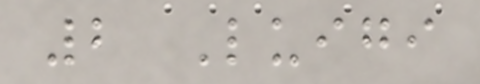2 Luigi
